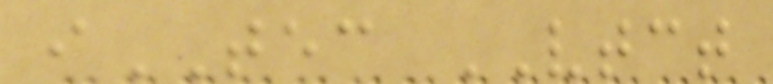iTEC VTCT
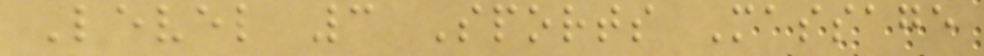Level 3 Sports Massage
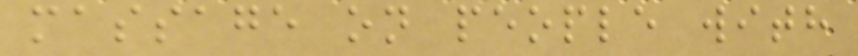massage on people with
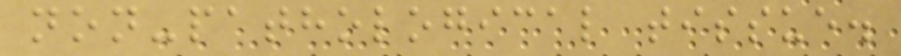non-pathological tissue.
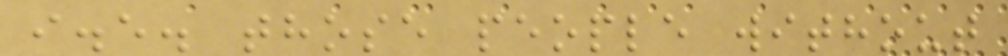i.e. those people without
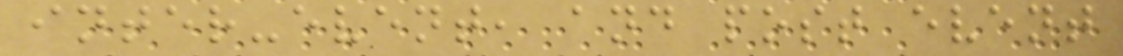inter-event, and post event
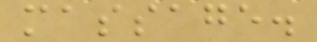massage.
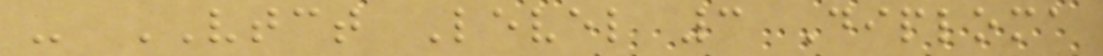- VTCT Level 3 Diploma
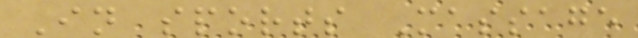In sports Massage
